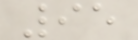95
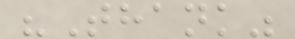"Thank"
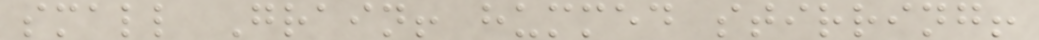small Grain! hummed stirring!
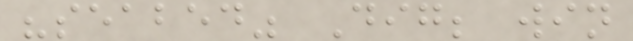"seabed" Dig; win
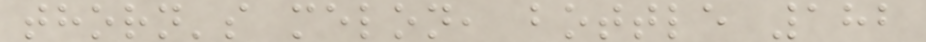thorn's melon, bottle 182
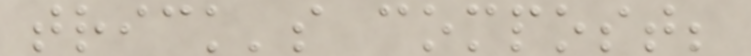trick's compost;
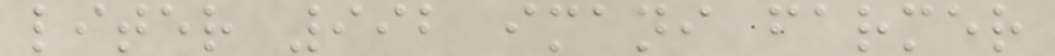liter 992 imani farmer
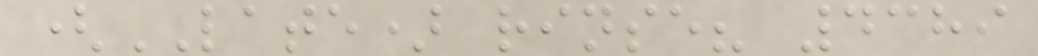(LATE) rinse? 4389
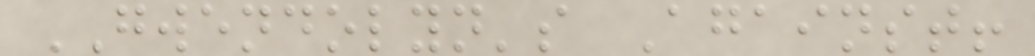GWENDOLYN's Against!
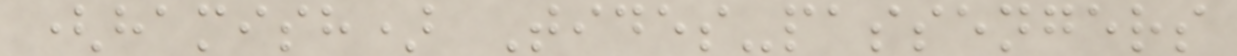(hamish) Tides-passengers
